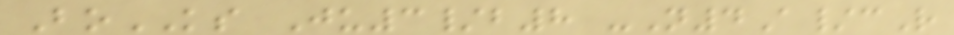BoKS Ju3/b8 -N4A/cR
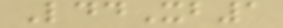LddXb1
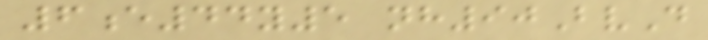6e44y5 nh90BvD
